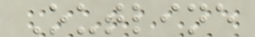Outline
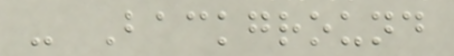- Background
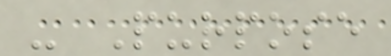- Purpose
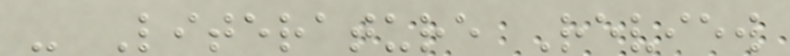- Literature Review
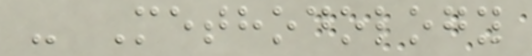- Methodology
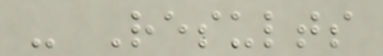- Results
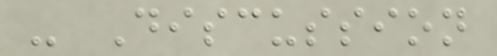- Discussion
